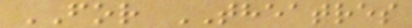FOR THEATRES
